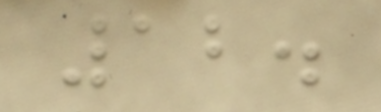12.
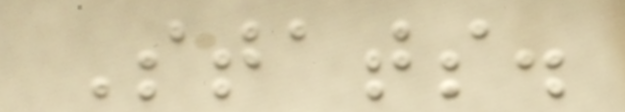Stats.
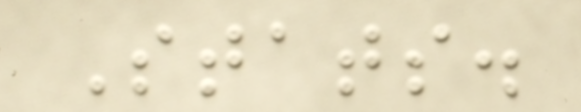Stats.
